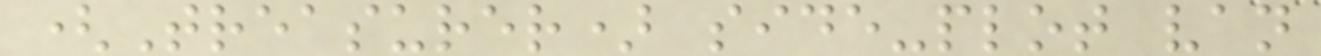(Treasurer) side-plot van
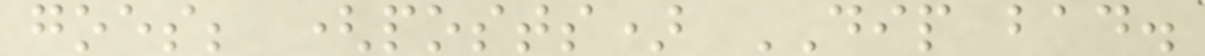goes; (posts) DIP bad.
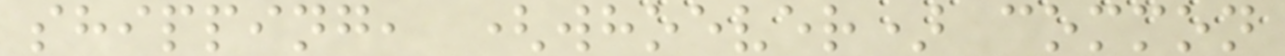shipping, (whoever) common
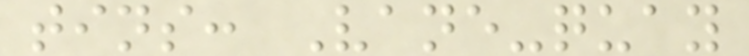tins: Vane-quay
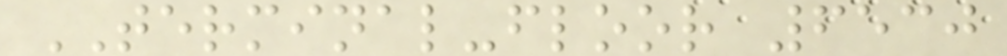TERMINAL-floor 6530
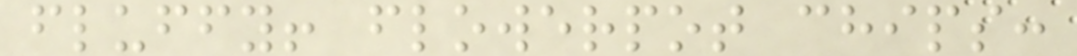fluffy! flowerpot chips:
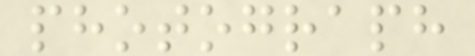photograph
